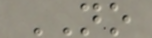NO
